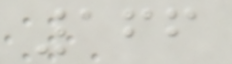166
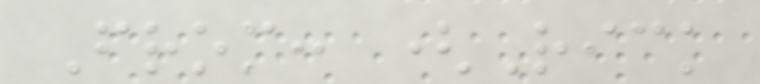From: (Rick
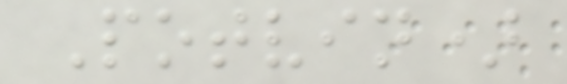Potvin)
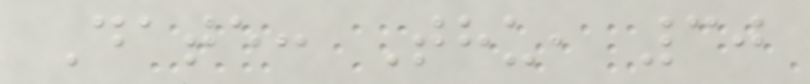Date: Thu, 30
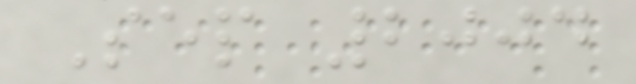Sep 2004
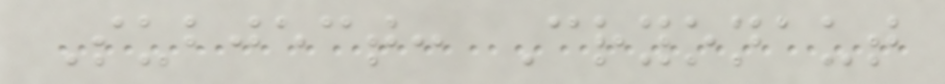Subject: Cryonaut
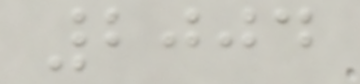2004
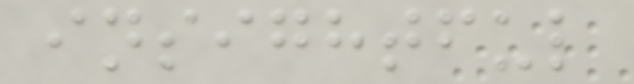insightful
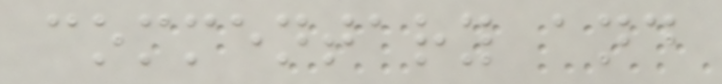commentary and
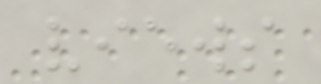views
